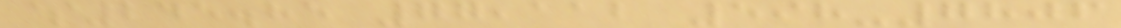$245.85 77,112 598-7806
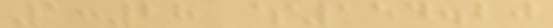1:28 $154.20
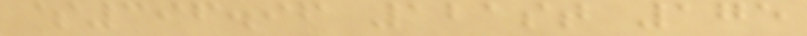$396.96 121st 175
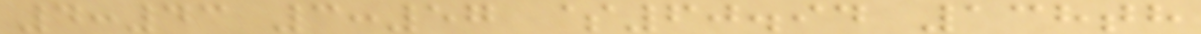4:43 3:57 $60.94 138th
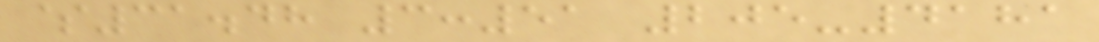$31.48 3:51 205-4181
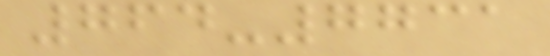764-7731
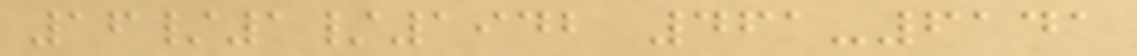16/1/1942 461-6141
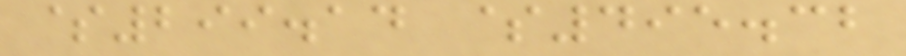$299.14 $495.32
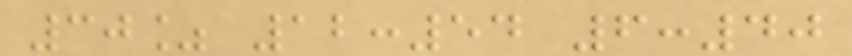30% 12:54 6:40
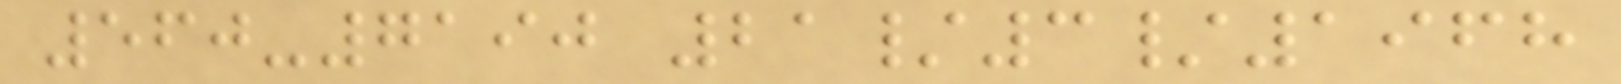560-7190 21/3/1968
